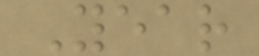Year
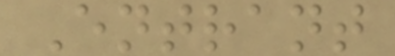Entrant
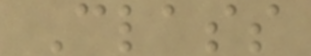Class
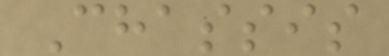Chassis
